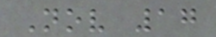Nov 17
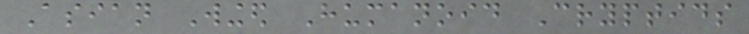Asian Winged Humanoid Cryptids
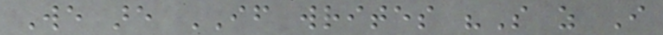We are IF writes "So as I
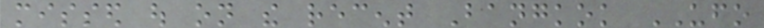missed out on the recent Bangkok UFO
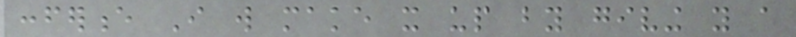conference I will make it up by giving you a
